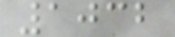1032
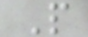P
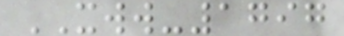XWW-1797
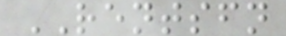RENTSFN
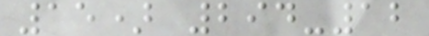15) 294-12
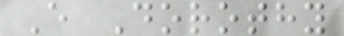E Dorothy
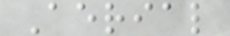Aerial
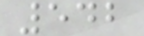542
